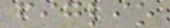figlio
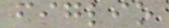figlio
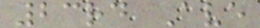23rd Ave
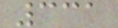331
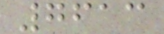7613
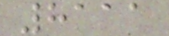8111
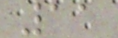11
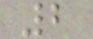2
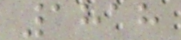1818
